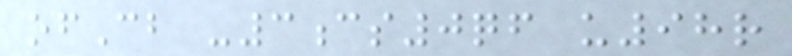ofCb -3cs0qf u98r
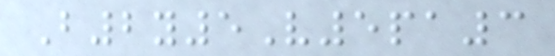B2y5V5pa3
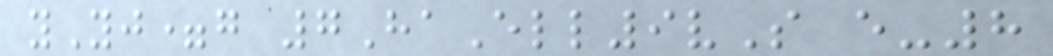yYj=g 7HaEll9vS e-8
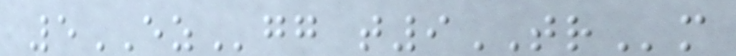5EZgg t9TRm
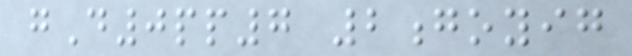gD0pp7 2goyig
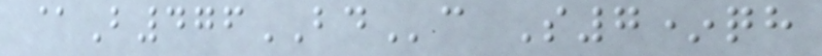@B476BDc S7*qh
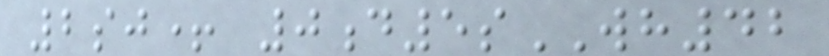2sj+ 0d5sWH42
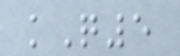kQ5
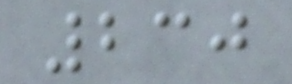230
